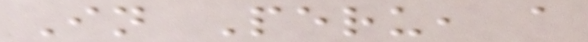In Peru, a
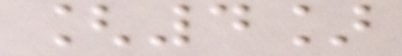[4]
